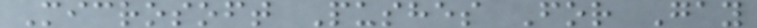Microsoft Pushes For Gay
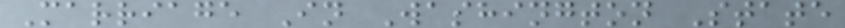Marriage In Washington State
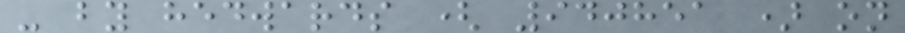- by hedwards ( 940851 ) on
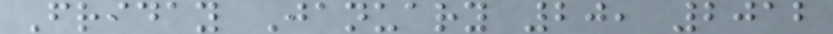Friday January 20, 2012
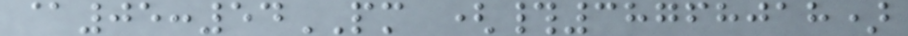@05:54PM (#38768018)
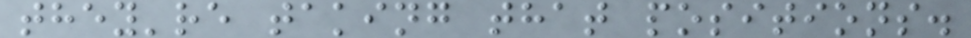they're taking that positions.
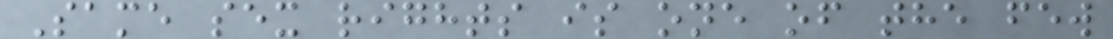Same sex rights is one of the few
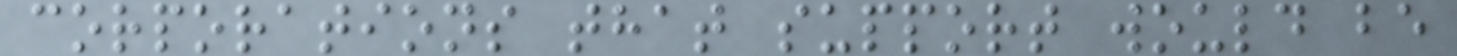corporations that support would be
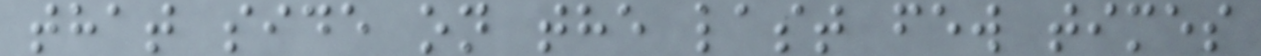that side on the last few times
